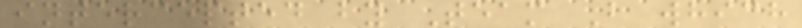intercepted by Team B which
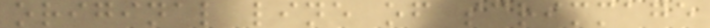original line of scrimmage
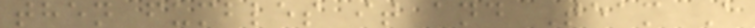then fumbles it and Team A
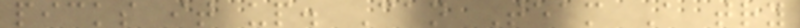picks it up. Can Team A try
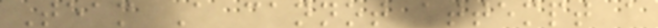Team A cannot attempt a
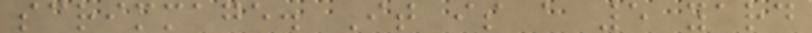scrimmage. It is a 5 yard
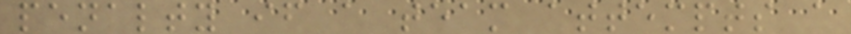penalty if a team attempts a
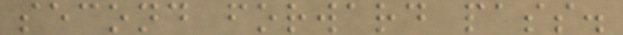second forward pass.
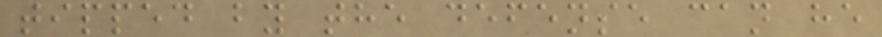tipped by the defense can he
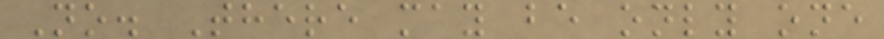No. There may be only one
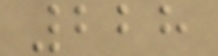228
